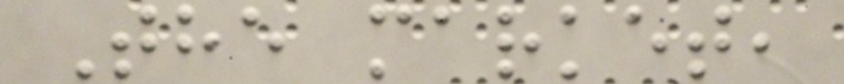The market,
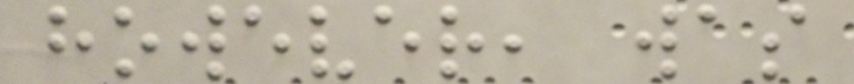however, was
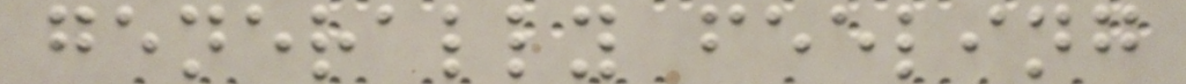generally feeling
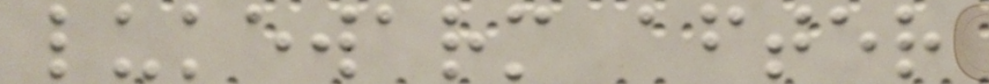lukewarm after
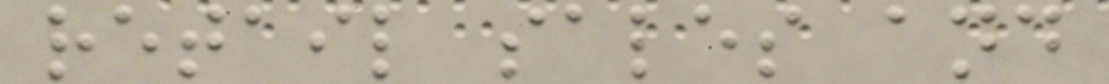retail sales and
